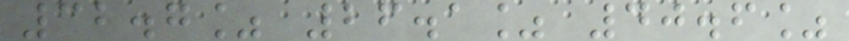32.7% 26.1% 40.6%
